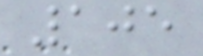105
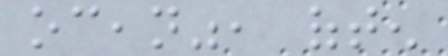ocean", often
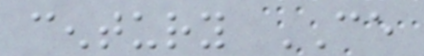century CE
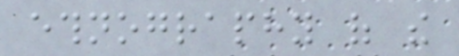ethnography of the
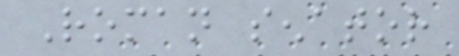Roman senator
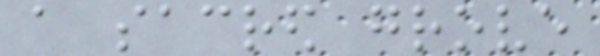a sacred grove
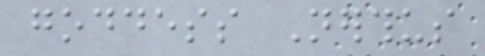goddess Nerthus
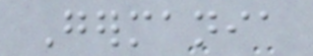Germania
